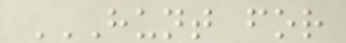HUNT FOR
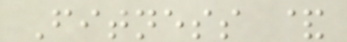Fitness &
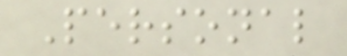Personal
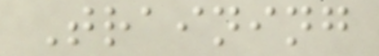Training
